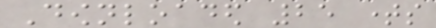Downloaded 25 times
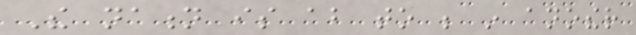The nation is about to be in another
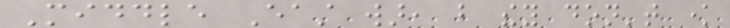Middle East war, but they don't know
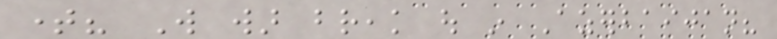time? Will war break out in Azerbaijan?
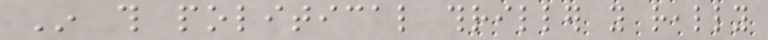In this political thriller you really
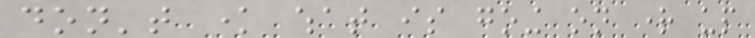don't know what is going on right up
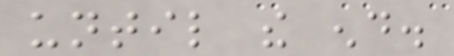until the end.
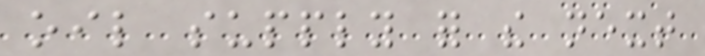oil supply for the next
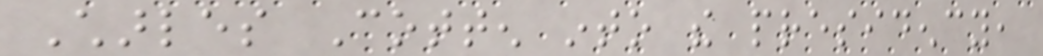Charles Cotten into the presidency,
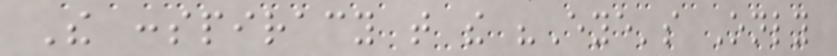The conspiracy that the "Eye's Only
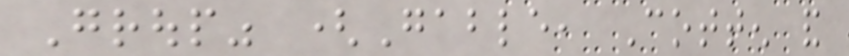Group" (Gable, Cotten and
